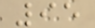95
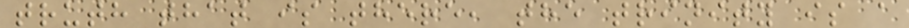truth that is there, the trinity is a
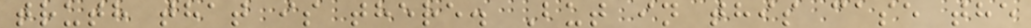truth that is there. But in this case the
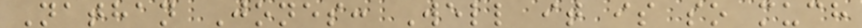Nathan Jones: Well it is so much
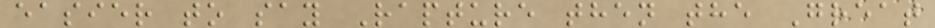easier to say Rapture then the Great
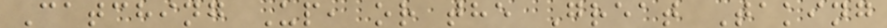Catching Up, or the Great Taking
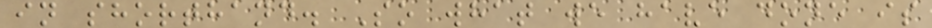in shorthand. So what we have done is
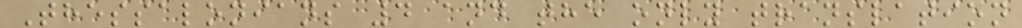Thessalonians 4 and the only translation
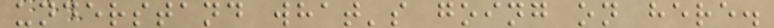understand what's going on here.
